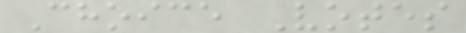Choice Votes
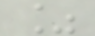%
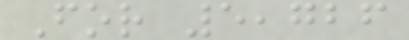For 5,726
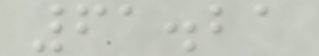61.21
